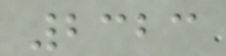2323
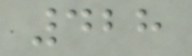428
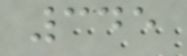345
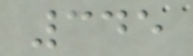345
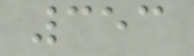353
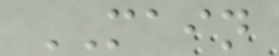MAIN
